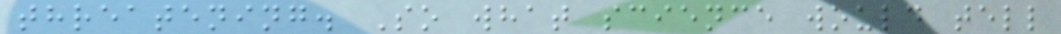threatening. So what science would tell
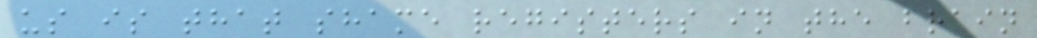us is that shame registers in the brain
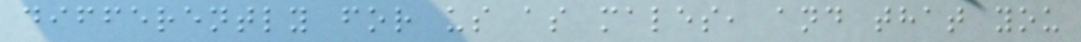differently for us as males, and that you
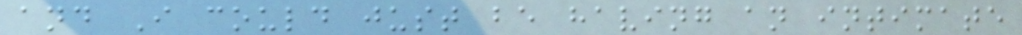and I could just be having an intimate
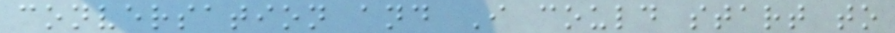conversation and I could start to
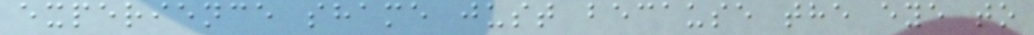experience shame just because the eye to
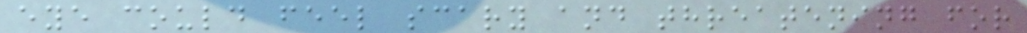eye could feel scary and threatening for
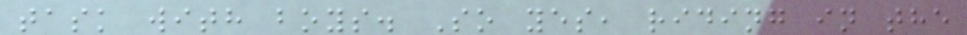task with boys. So yes, riding in the
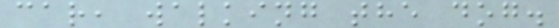car, walking the dog.
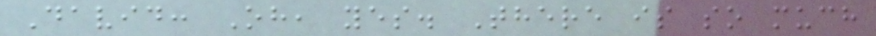David: Oh, yes. There is so much
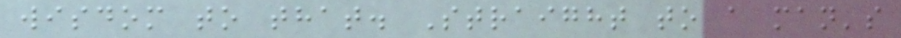wisdom to that. Straight to a man's
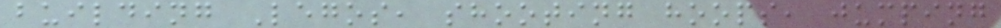building Legos, shooting hoops, jumping
